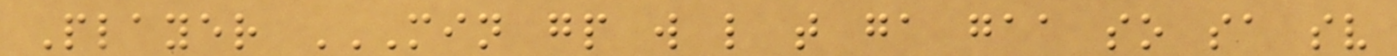Player MIN GP W L T GA GAA SO SA SV
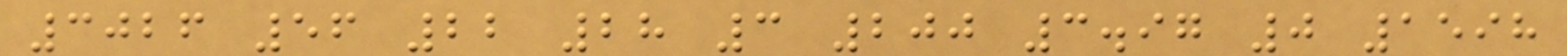3026 56 22 28 3 200 3.97 0 1598
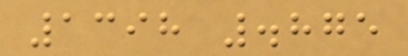1398 .875
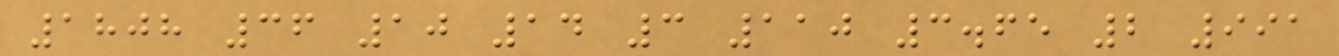1808 36 10 14 3 110 3.65 2 991
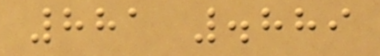881 .889
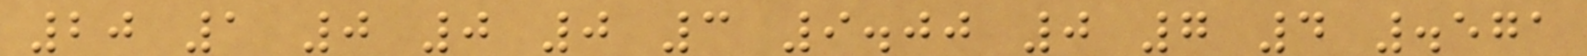20 1 0 0 0 3 9.00 0 7 4 .571
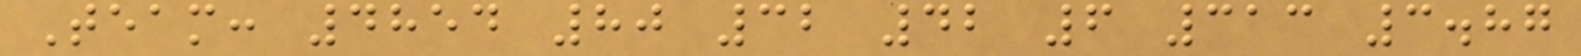Team: 4854 80 32 42 6 313 3.87
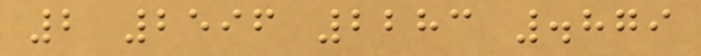2 2596 2283 .879
